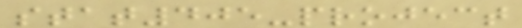stat405-project
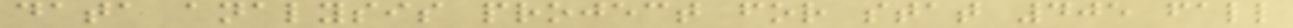data analysis project for stat 405 fall
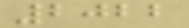2022
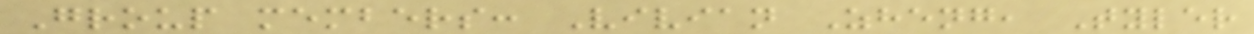Group members: Vivian Zheng, Tyler
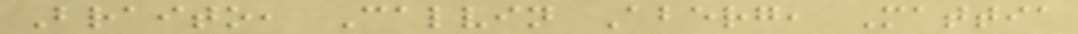Braito, Calvin Aberg, Mattia
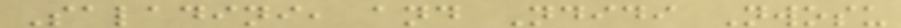Saladini, and Ndidi Nwosu
